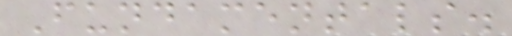Fundamentals.
